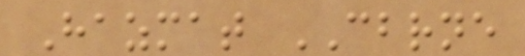Hazmat CBRNE
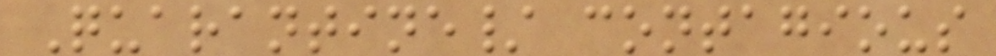Quarantine/ contagious
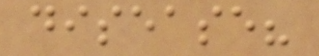disease?
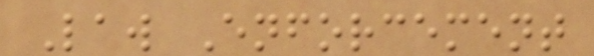Law Enforcement
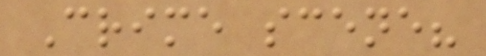Crime scene?
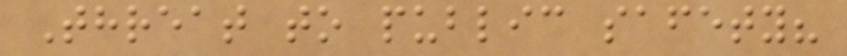Threat to public safety?
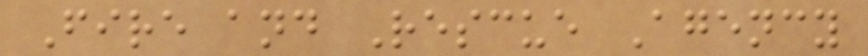Fire and Rescue Agency
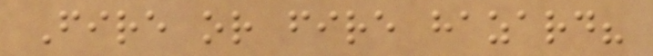Fire or fire hazard?
